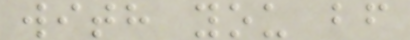with you bf
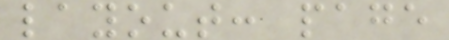layout: page
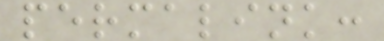permalink:
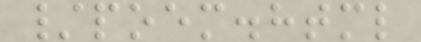/poem.html
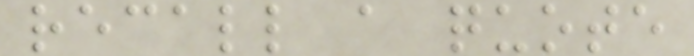recall a quote
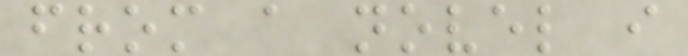from a novel i
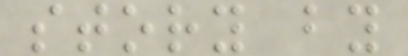story by
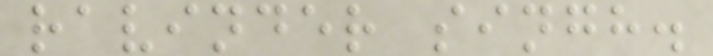ravinder singh.
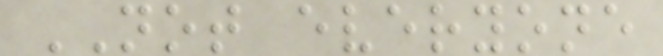NOT everyone
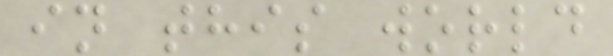in this world
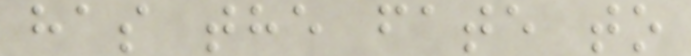has the fate to
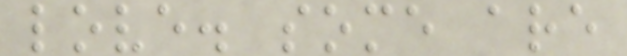love. some are
